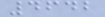4642
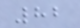82
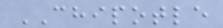CHIPOTLE
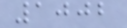1002
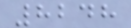8248
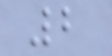2
